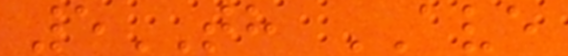5TH AVE
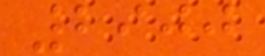2900
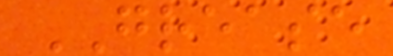GREASE
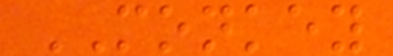MONKEY
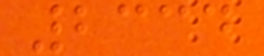2334
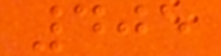405
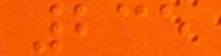235
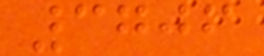3706
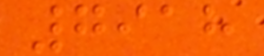7918
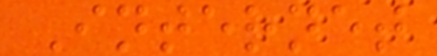Internet
